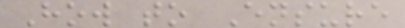How to Ensure
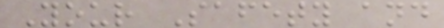Your Safety and
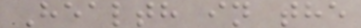Health in the
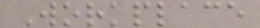Workplace
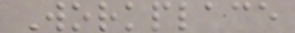Workplace
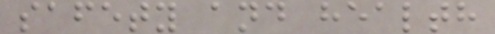safety and health
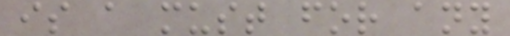is a must for any
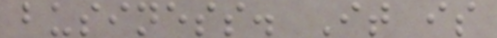business. It is
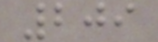209
